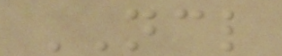NCL
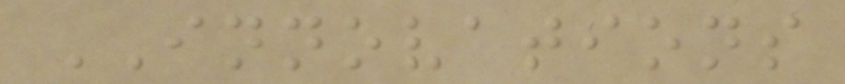INNOVATIONS
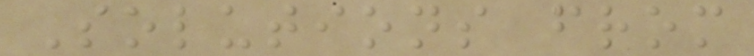Solutions from
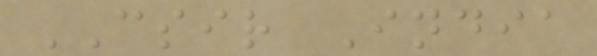CSIR India
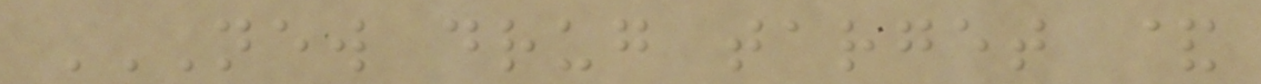NEW DRUG TARGET &
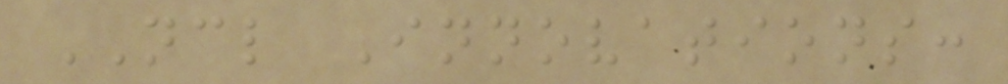NCL Innovations:
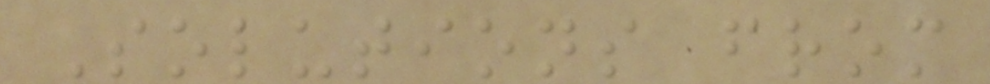Solutions from
